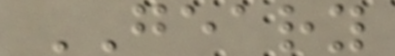GEARY
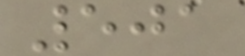501
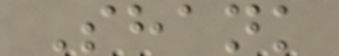Shank
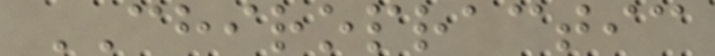CHIROPRACTIC
